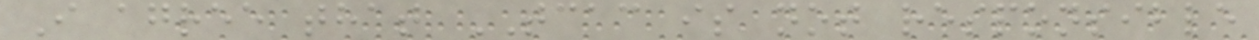I agree that TCAC is not responsible
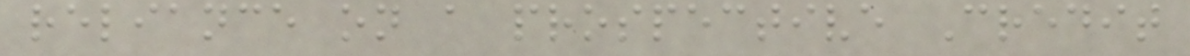reliance on a prospective Credit
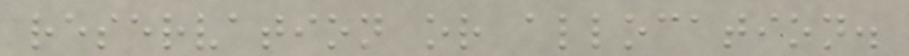reservation or allocation.
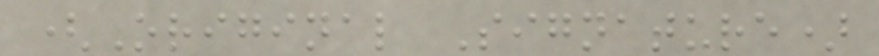(Original Signature)
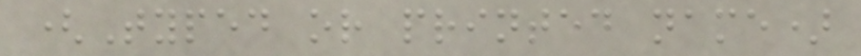(Typed or printed name)
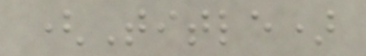(Title)
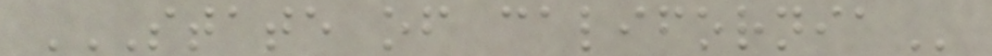STATE OF CALIFORNIA
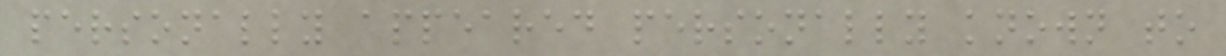personally appeared personally known to
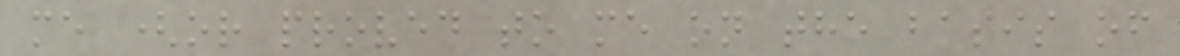me (or proved to me on the basis of
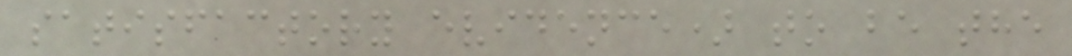satisfactory evidence) to be the
